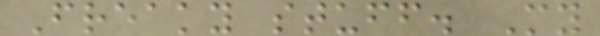Freaky stuff. My
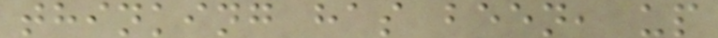thinking has been, up
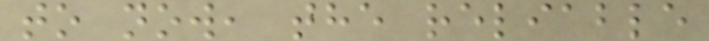to now, the reliable
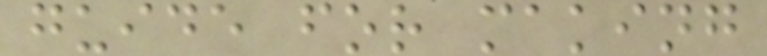guide for making
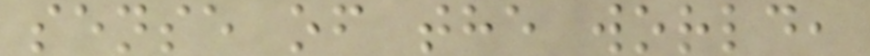sense of the world,
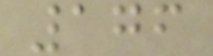176
